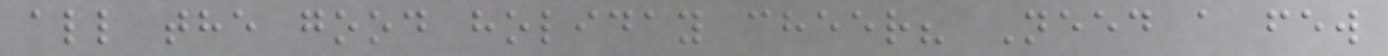all the good holiday cheer? Need a few
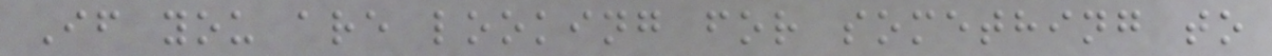If you are looking for something to
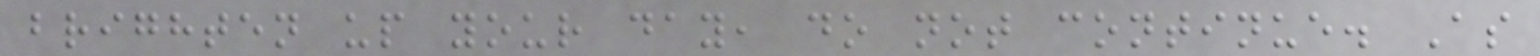brighten up your day, do not continue. As
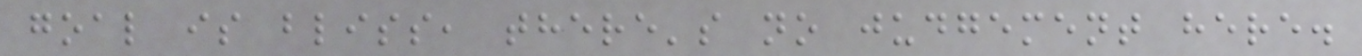goal is bliss, there's no judgement here.
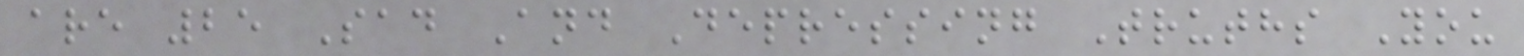are 25 Sad And Depressing Truths You
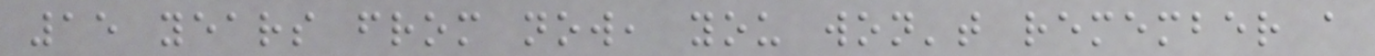15 years from now, you won't remember a
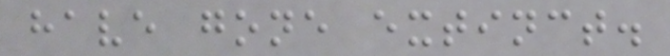have gone extinct.
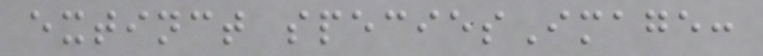extinct speciesImage:
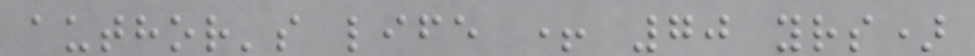author's life + 70 yrs)
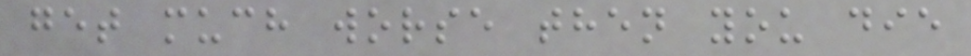get much worse then you die
